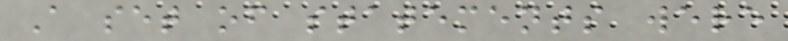A set of statements were
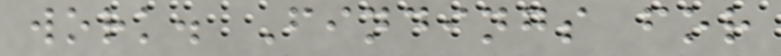work. Findings for
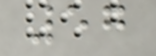57
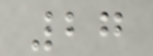27
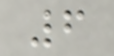6
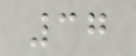37
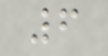6
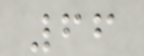66
